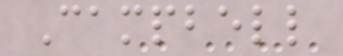Campbell
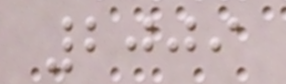2009
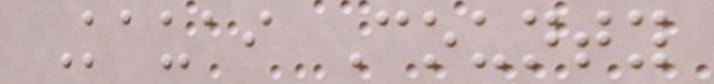Kauai County
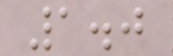1.0
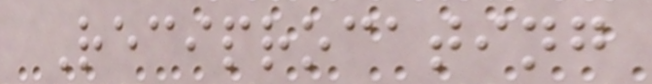Reciprocating
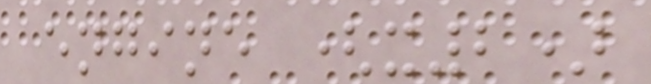engine (x2)
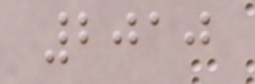2010
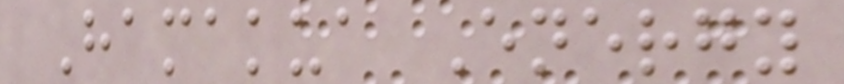Hamakua Energy
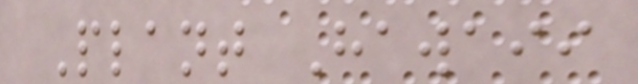Plant Hawaii
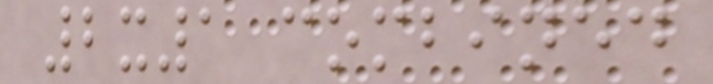2x1 combined
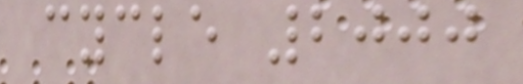cycle 2000
